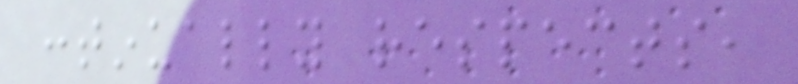continually respects,
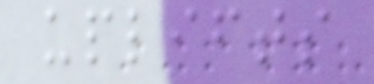uplifts
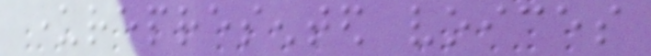underrepresented voices
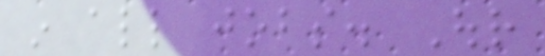in all jobs. Our
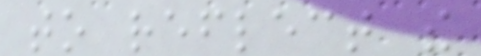to reflect the
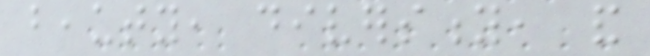beauty, diversity, and
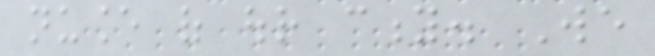nuance of our city. We
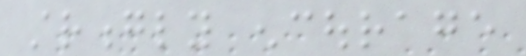strongly encourage
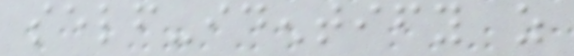self-identify as
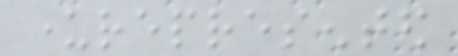underrepresented
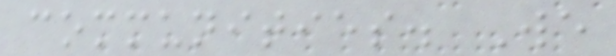communities. We
